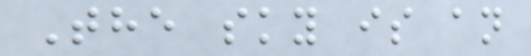The sky is an
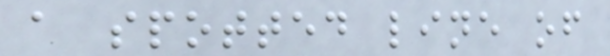a spotted line of
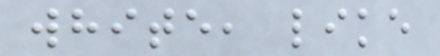white, like
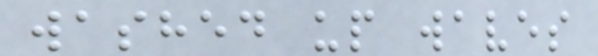washed up waves
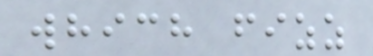which fizz
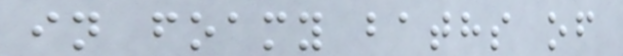in foamy baths of
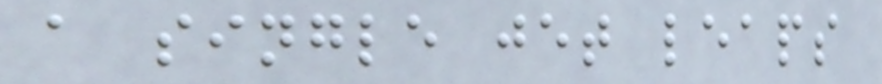a single jet leaps
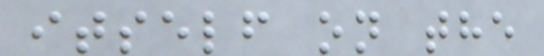itself on the
